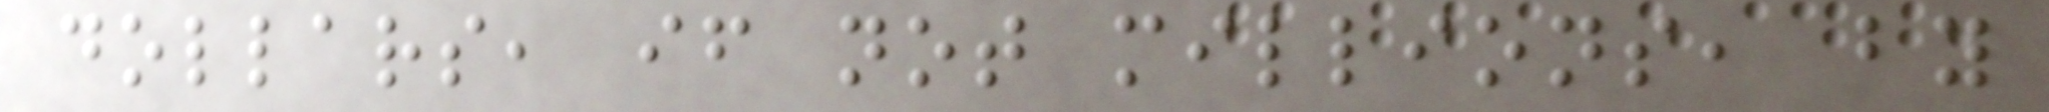dollars, if not millions, by
